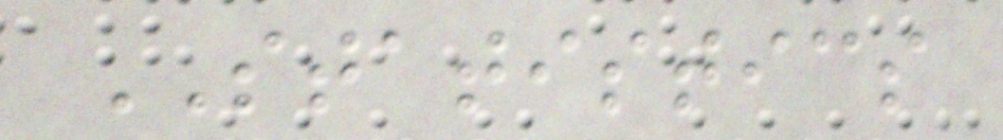STATISTICS
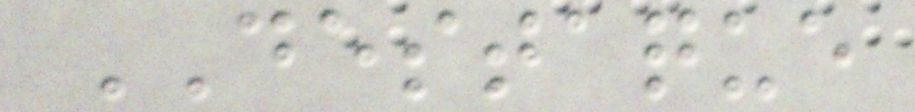DESTAQUE
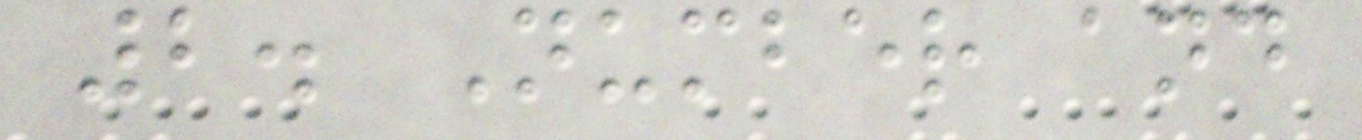2. Number and
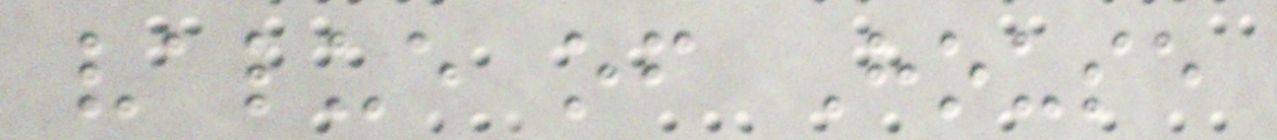value of House
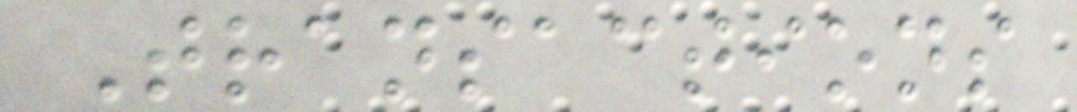Transactions
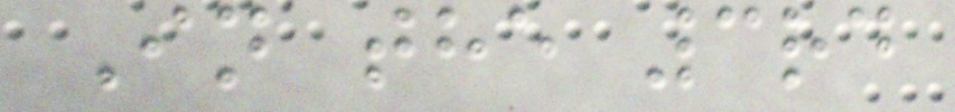In the 3rd
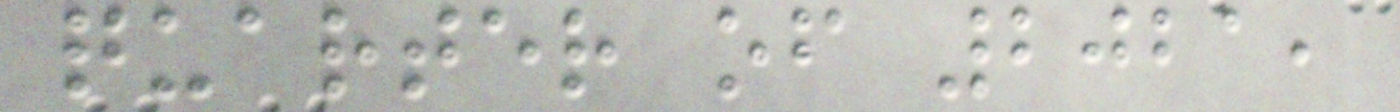quarter of 2021,
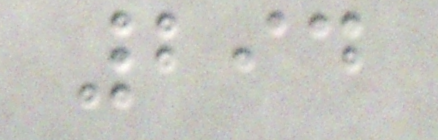294
